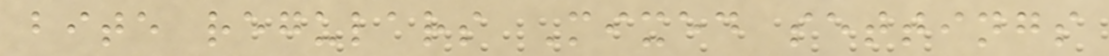bite regulars Mixed settings
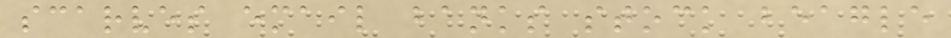scarves email banks stock beagle
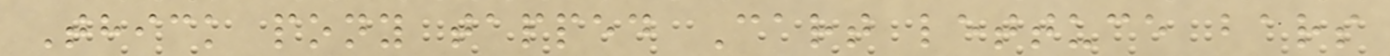Thick pony tapped Cart lettuce bars
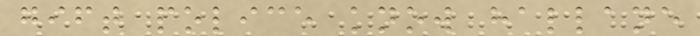gift police know hallane
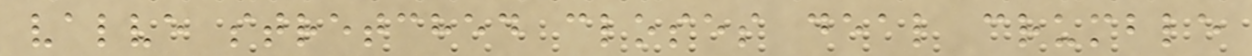valve stretched closes deal crumble
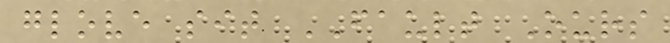glove sit FAULT Ours
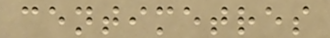centimetres
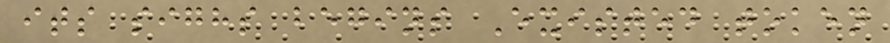its sighs begins Existed token
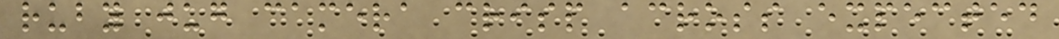ruby jug camera crisp across expected
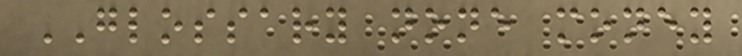GLOSSARY none money
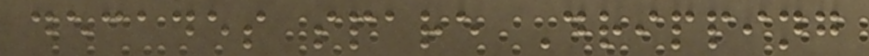decades spare Dripping
